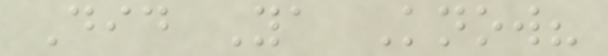Did Ya Know?
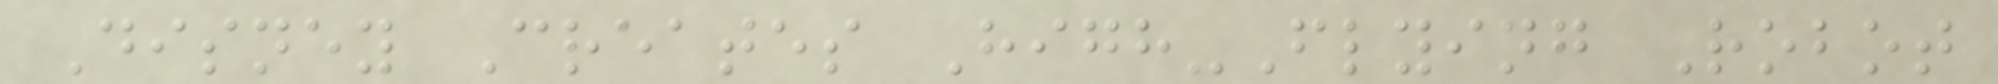Disney Creates High-Flying Robot
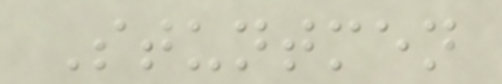Stuntmen
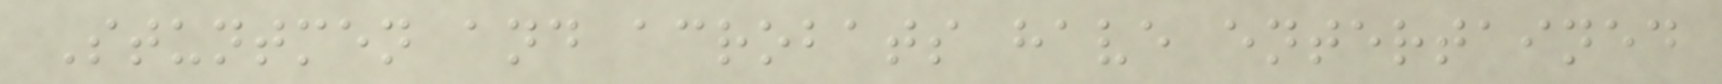Stuntmen and acrobats have entertained
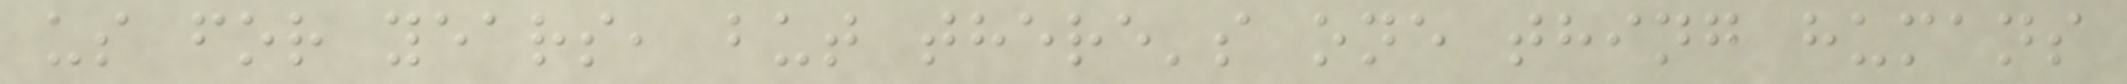us for years, but there's one thing humans
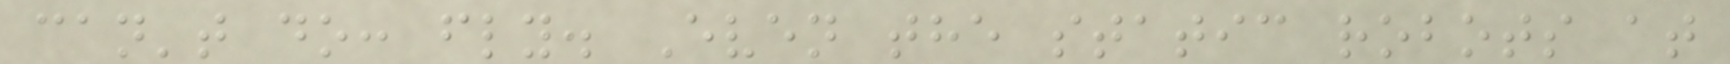can't do: fly. Even the static robots at
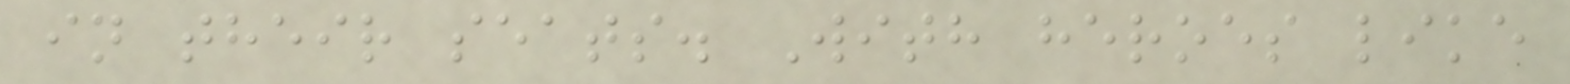in their seats. With heroes like
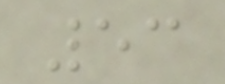53
